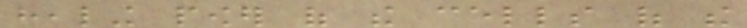healing power of the cells of the
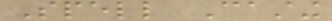Spell Casting
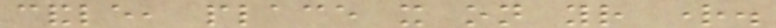candle, place it on your right.
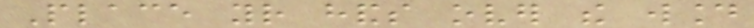Place your hands over the wound
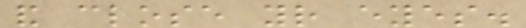and close your eyes.
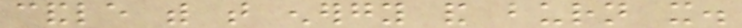candle with that energy and burn it.
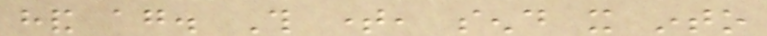hand again. This time, send it into
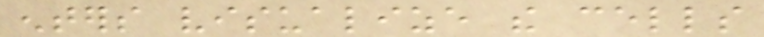enters visualize the cells
